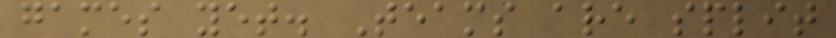games yet. Teams are split
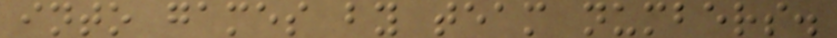into games by team numbers.
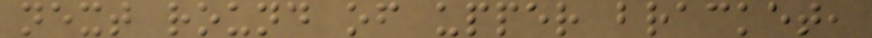next round of upper bracket,
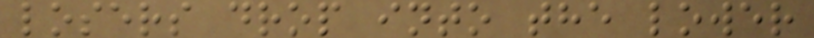losers drop into the lower
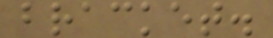bracket.
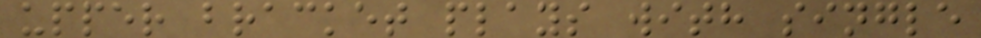upper bracket plays with single
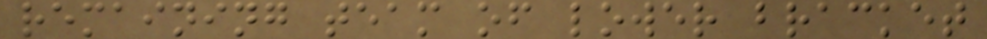remaining team of lower bracket
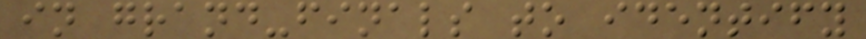in grand-finals to identify
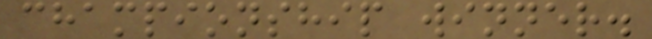championship winner.
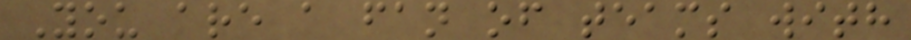You are a fan of teams with
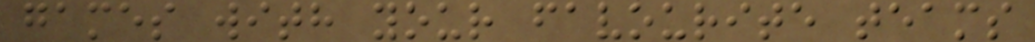games with your favourite teams
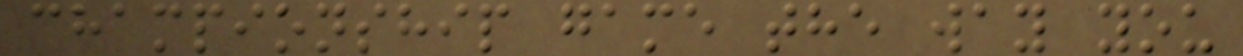championship game the way you
